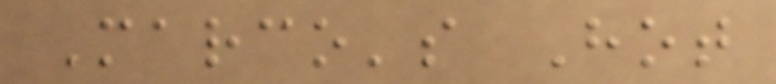Marco's Hot
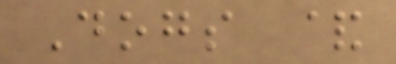Dogs &
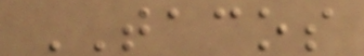TACOS
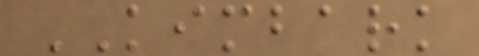KIMBARK
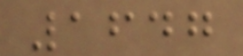1647
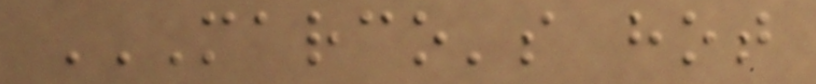MARCO'S HOT
